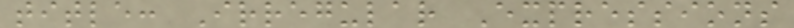title: Irregular Expressions
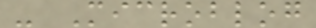- Microblog
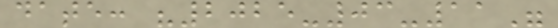date: "2025-03-11"
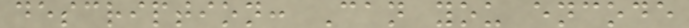description: Can you encode
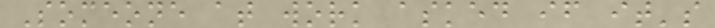Someone at work asked if it's
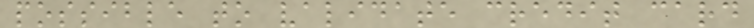possible to validate credit card
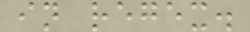in regex.
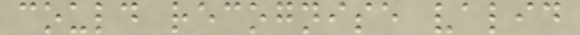could recognise valid
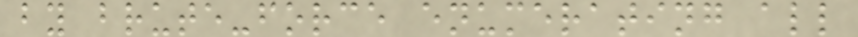by brute-force enumerating all
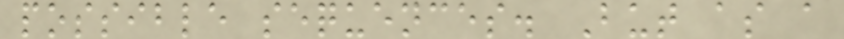possible sequences. But as a
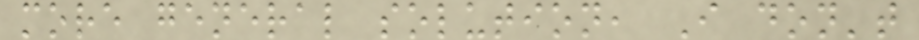more general solution, I don't
